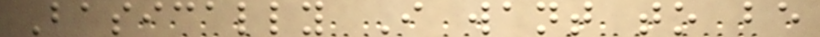Basically I want to be
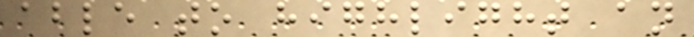able to highlight an
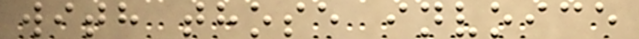with those invoice
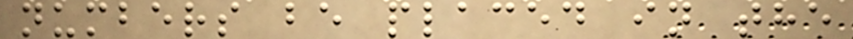numbers be placed in the
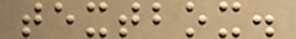textbox.
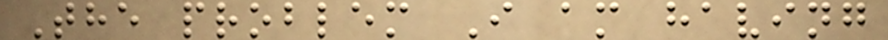The problem I am having
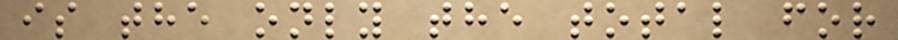is the only the total for
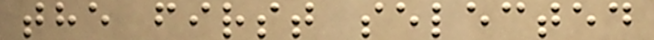the first selected
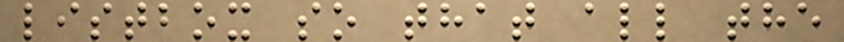listbox so that all the
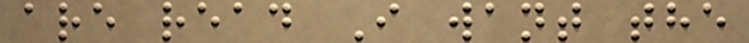are read I want the
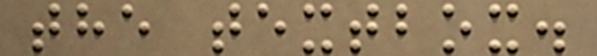the textbox.
